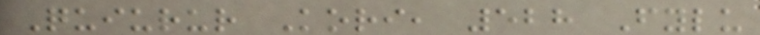Quiurur Kori, 528 Fylu
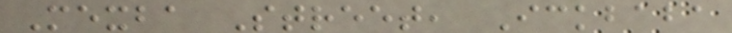Mexba Street, Ickbaba
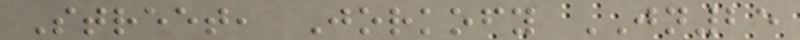Street, Jorkofy JN25
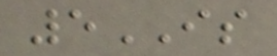5IS
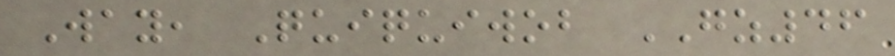Way, Quiquiwob GZ46
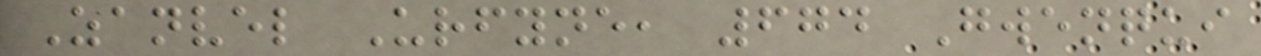Zanvel Urfyne, 674 Gwenqui
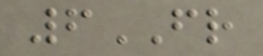6FR
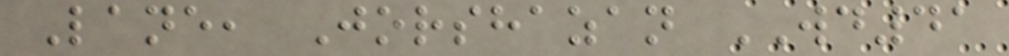Lane, Jorshazan WD41
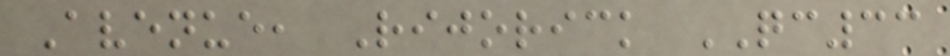Avenue, Rijorick QC33
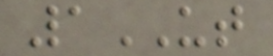1UT
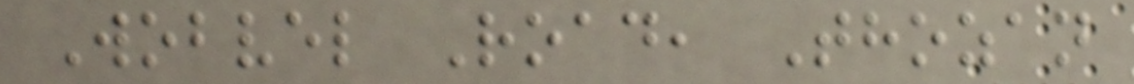Wobvel Road, Thozan
